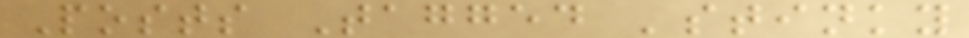Posts Tagged 'stinky
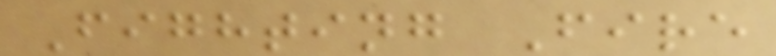Fighting Fire
